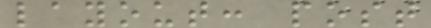layout: post
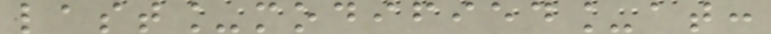last_modified_at:
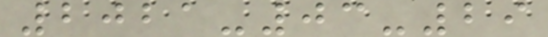2021-03-29
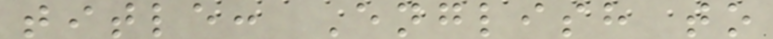title: English to
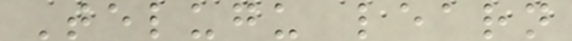Telugu learn
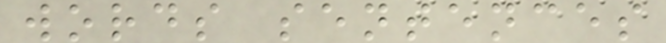words sentences
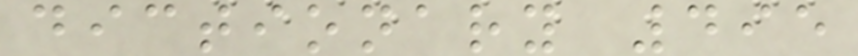dictionary 495
